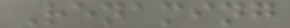Renaming
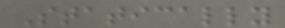Statically
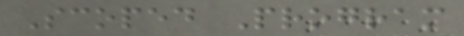Scoped Program
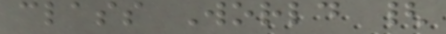class World {
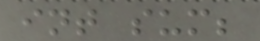int sum;
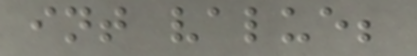int value;
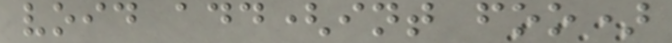void add(int foo)
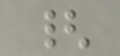{
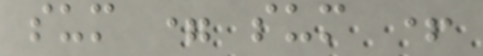sum = sum +
